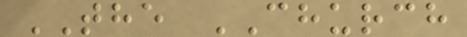THE CHURCH
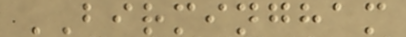BIRMINGHAM
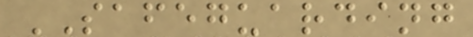SAFEGUARDING
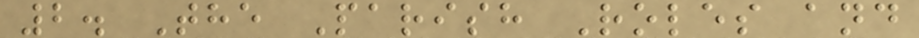2. The Parish Roles and
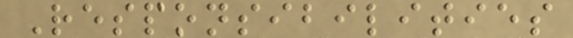Responsibilities
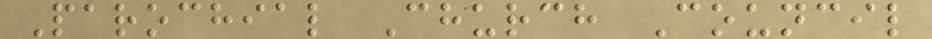Parochial Church Council
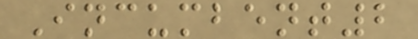Incumbent2
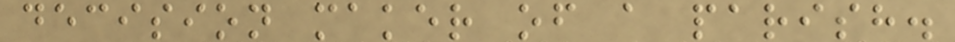decision maker of a parish.
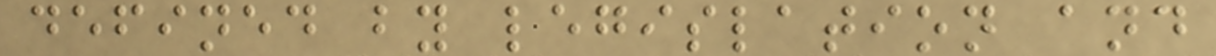defined by legislation and
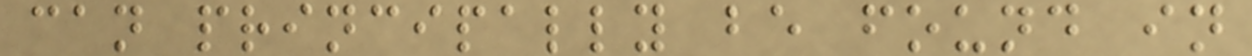can principally be found in
